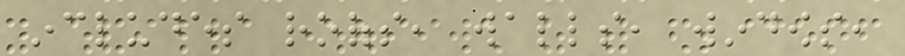includes roofs, walls, windows,
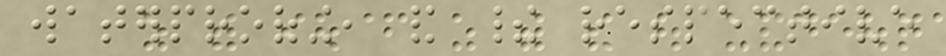waterproofing, and their respective
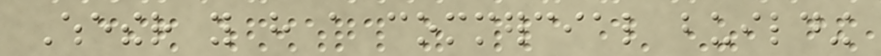Whether you have a commercial building
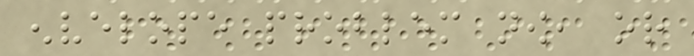envelope problem now, or
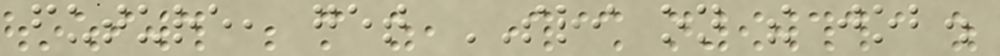future, get SRI on the job.
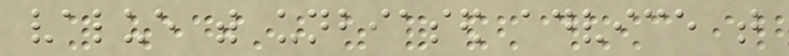value with unbiased advice that
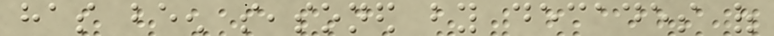has been seasoned by decades of
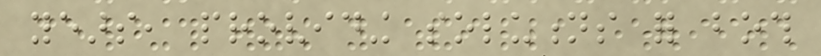years, providing solutions for both
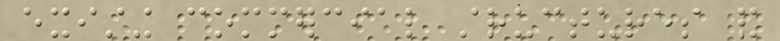existing commercial structures and
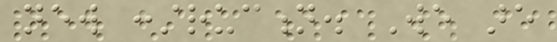new construction. We are
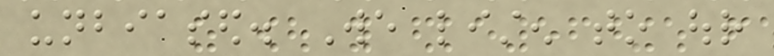unbiased. We listen to our
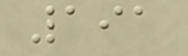191
